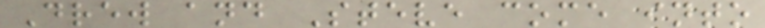Drew and Steve come into
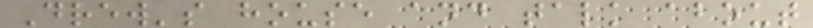Drew's house and talk about
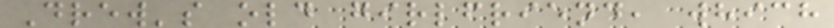Drew's old girlfriend, which
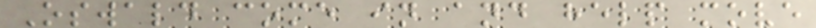Oswald come in and help move
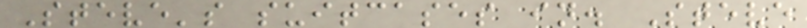Steve's suitcases in. Steve
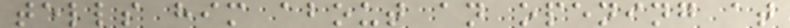tells him about an opening at
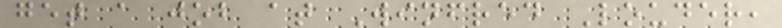get a job at Winfred Louder,
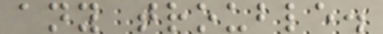any trouble.
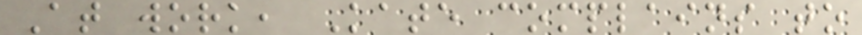At work, Kate complains to
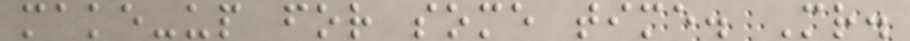make-up for some time. Mr.
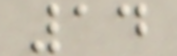14
